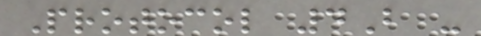Protocol 4B -
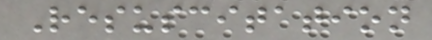Resuscitation
